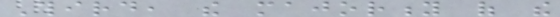Third, the majority of the
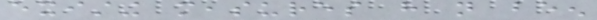existing measures have not been
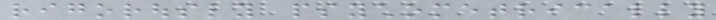rigorously psychometrically
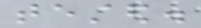tested.
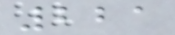221
